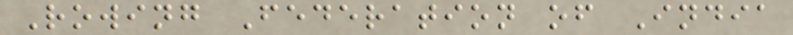Rowing Federation of India
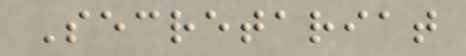Secretariat
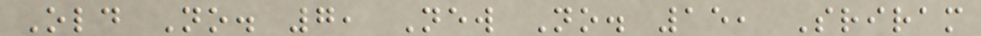Old No. 7, New No. 15, Sriram
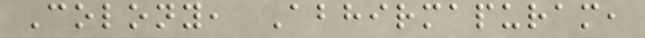Colony, Abhirmapuram,
